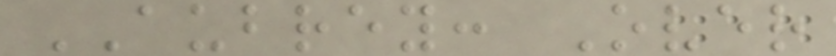AUBREY: Over
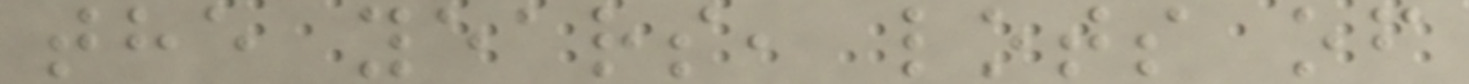the years, lots of
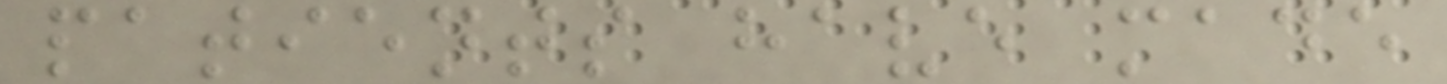patients have made
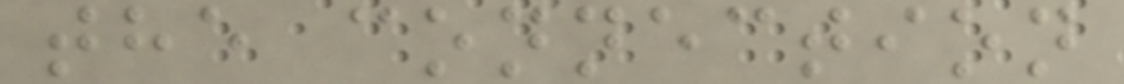the connection
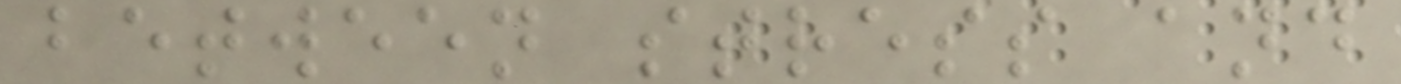between stress and
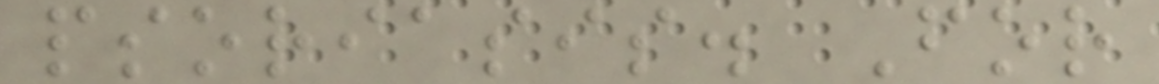psoriasis. For
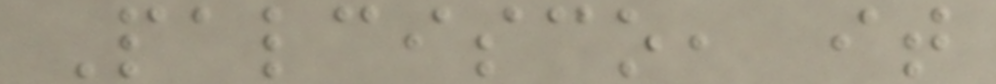Palcisco, it
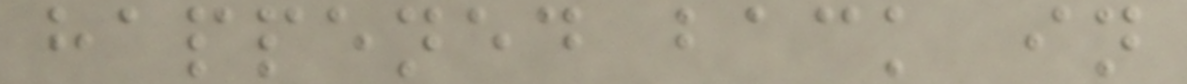happened back in
